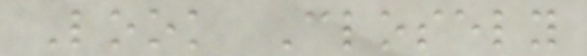Look Closely
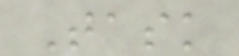Task
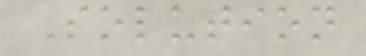Solution
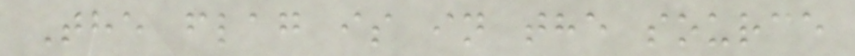The flag is in the source
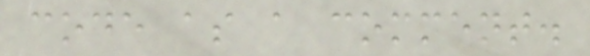code as a comment.
